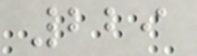229
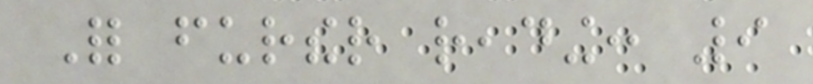For further reading: 9
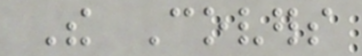The Covers
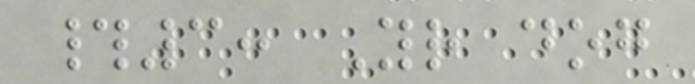#3: Your dog
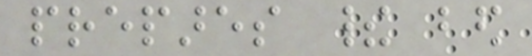prepares their bed
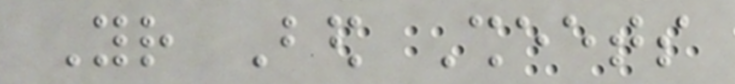Your Bed Sheets
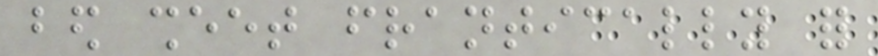bed sheet frantically for
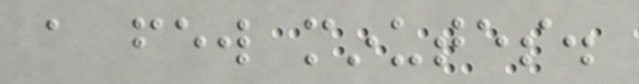a few minutes.
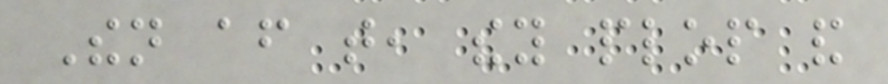Then after that, they plop and
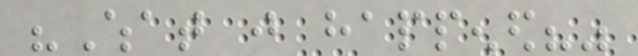"What just happened?"
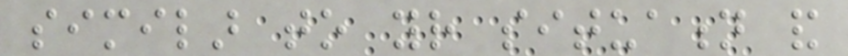similar to your situation and
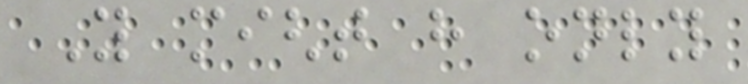You might have only
